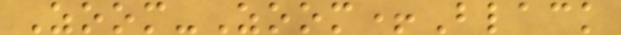Zoom-Zoom+Black
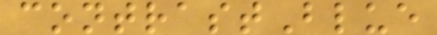contrastBlue
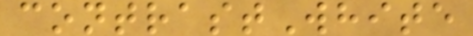contrastWhite
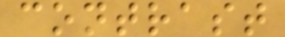contrast
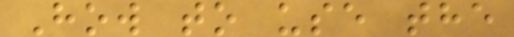How to use the
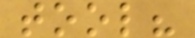tool?
